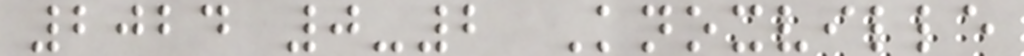2024 0-2 Knoxville
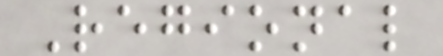Regional
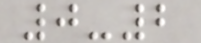0-2
